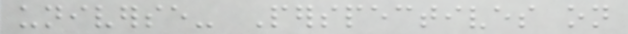universe- Perspectives on
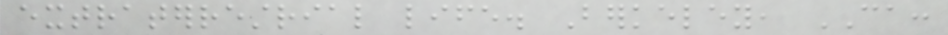extraterrestrial life. Berkeley, CA:
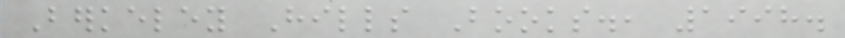Berkeley Hills Books., 1998.
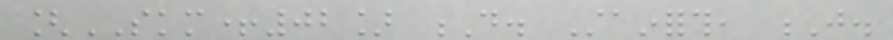[SKM+02] D. Stainforth, J.
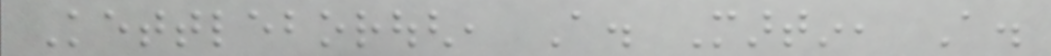Kettleborough, A. Martin, A.
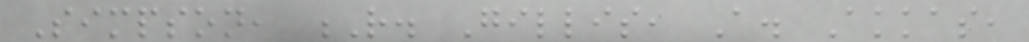Simpson, R. Gillis, A. Akkas,
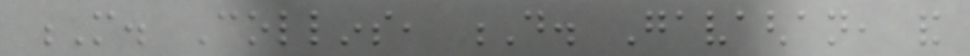M. Collins, D. Gavaghan, and
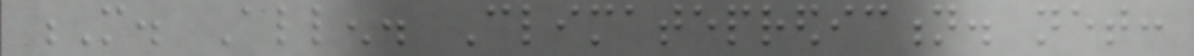M. Allen. Climateprediction. net:
